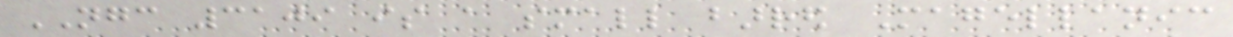NGC 3109 is a small barred Magellanic
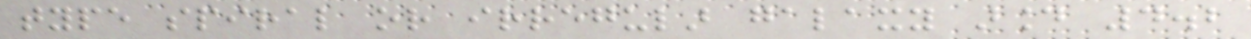type spiral or irregular galaxy around 4.2
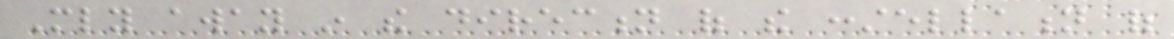Mly away in the direction of the constellation of
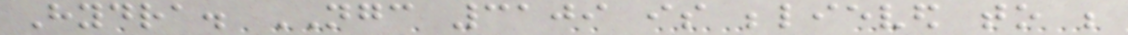Hydra. NGC 3109 is believed to be
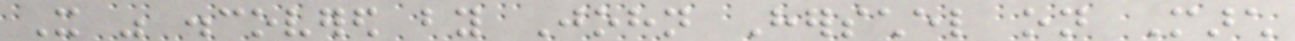It was discovered by John Herschel on March
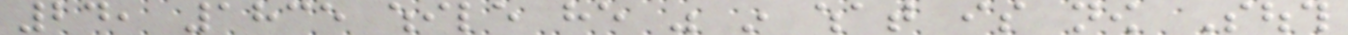24, 1835 while he was in what is now South
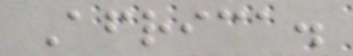Africa.
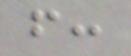from:
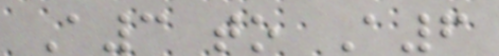A3 to A6
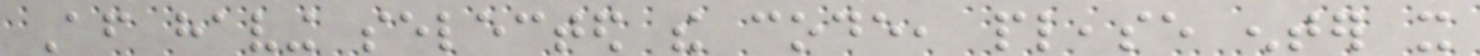After having selected the code, please enter it
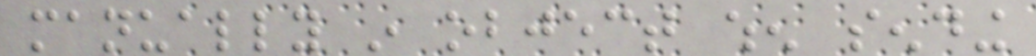manually in object when sending
